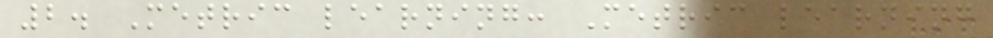2. Metric learning: Metric learning
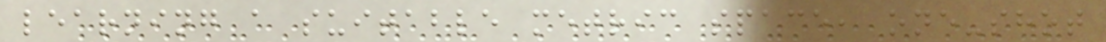learning a suitable metric space, one-shot
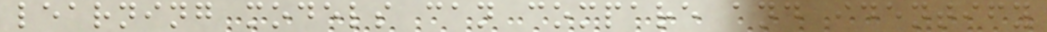learning models can compare and identify
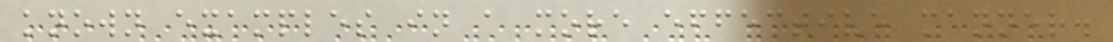known examples in a more effective manner.
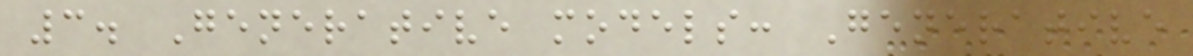3. Generative models: Generative
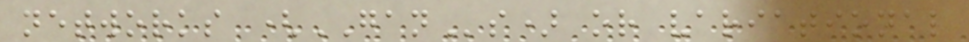networks (GANs) or variational
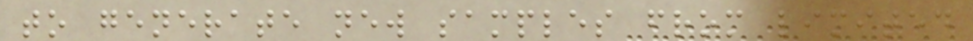to generate new samples from limited
